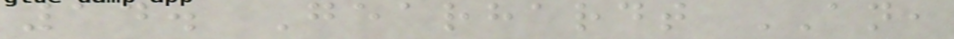14. Gearhardt AN,
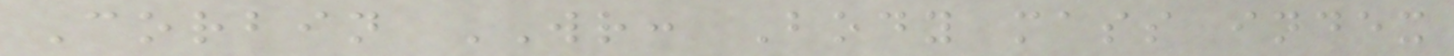Corbin WR: Body mass index
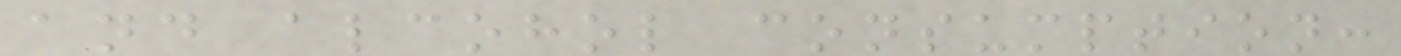and alcohol consumption:
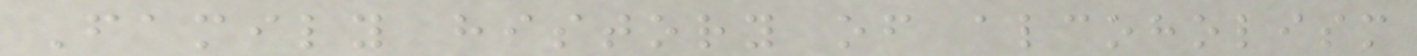Family history of alcoholism
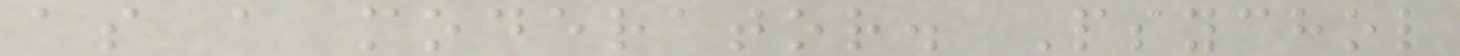as a moderator. Psychol
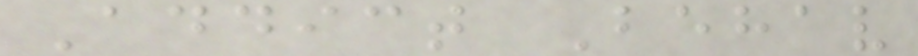Addict Behav
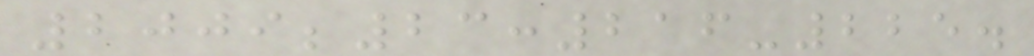2009;23:216-225.
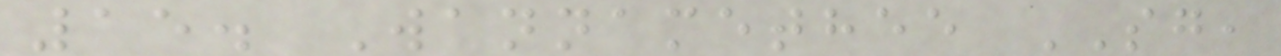15. Wannamethee SG,
